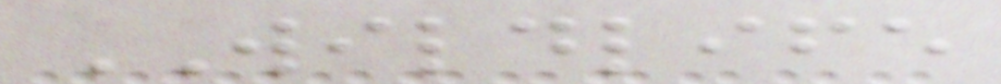WILDLIFE
